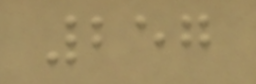257
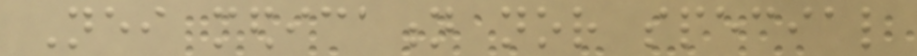Neither medication nor special
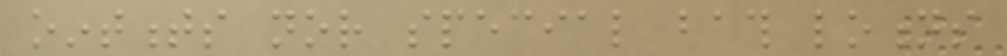ointments nor special bath lotions
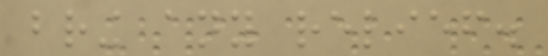bring any relief.
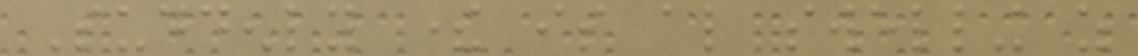Suddenly there is also swelling as
